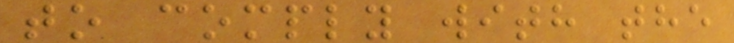to comply with the
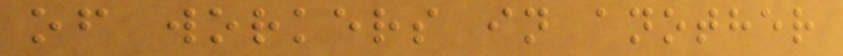of workers in another
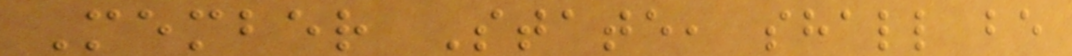Member State, shall be
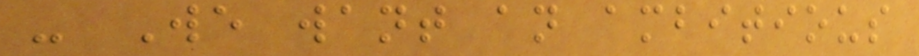- We want an ambitious
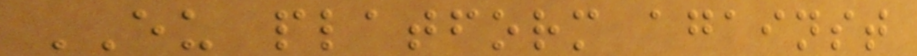EU platform against
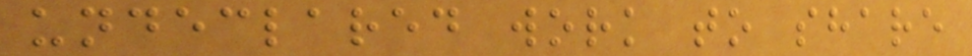undeclared work to share
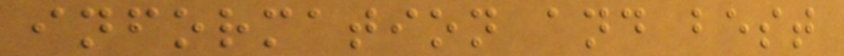information and best
